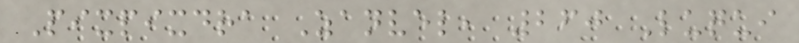Pixpixdra Zanvel, 260 Luqui
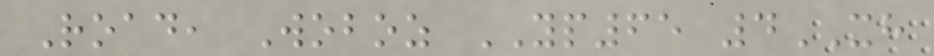Road, Woboz YP65 4XH
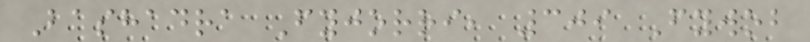Bashadra Fyjorri, 309 Fywob
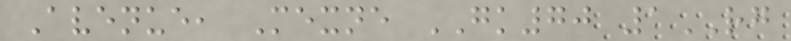Avenue, Mexne GK70 1RG
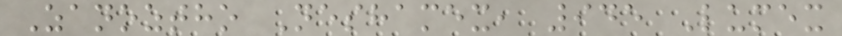Zanoztho Neshamex, 945 Lumex
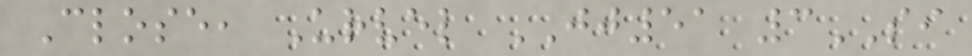Close, Urvel JJ51 3SI
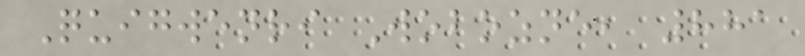Quigwenri Wobozne, 881
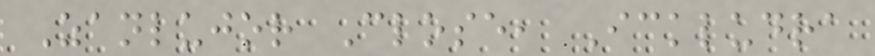Zanlujor Close, Ickludra
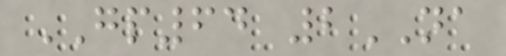GP64 2NA
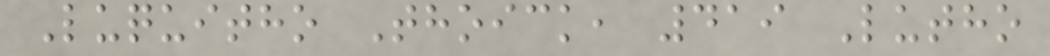Luquitho Thoick, 419 Lutho
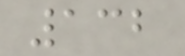132
